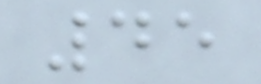45
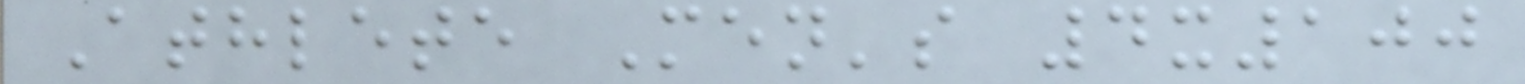Athlete Men's 4x100
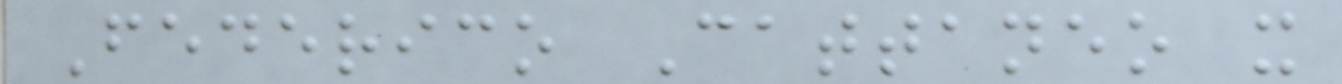Federico Cattaneo x
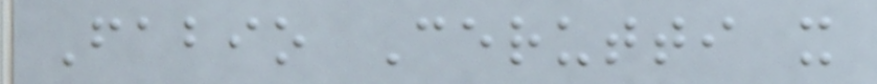Fabio Cerutti x
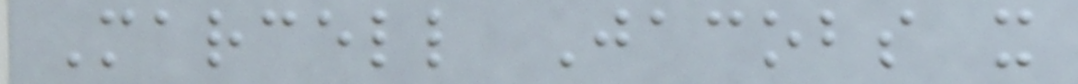Marcell Jacobs x
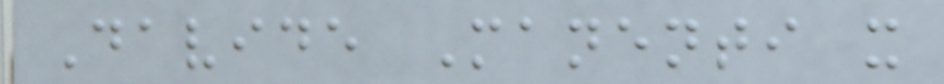Davide Manenti x
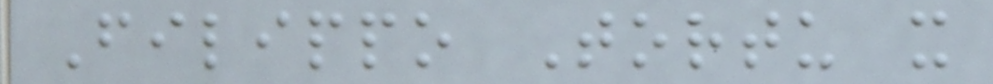Filippo Tortu x
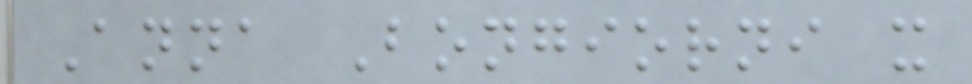Anna Bongiorni x
